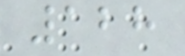128
